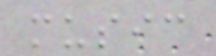music
